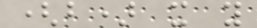(b) x y
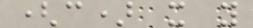(c) x y
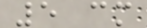5 cm
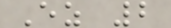Ez 2
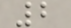2
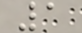1
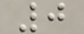0
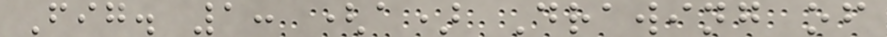Fig. 1: (a) Drawing of
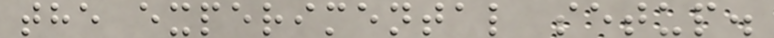the experimental setup.
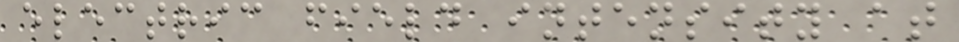electric field intensity at
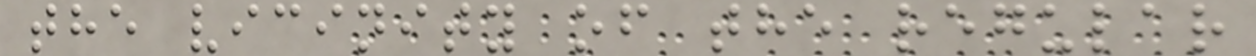the vicinity of the regular
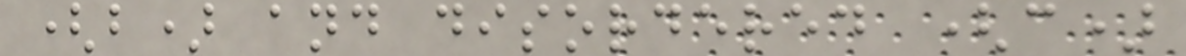(b) and disordered (c)
